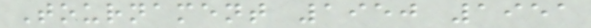Tournament 1950 1951
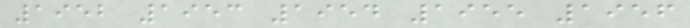1952 1953 1954 1955 1956
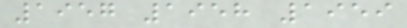1957 1958 1959
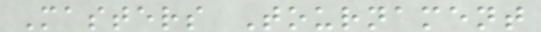Masters Tournament
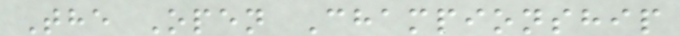The Open Championship
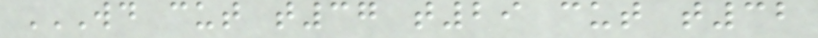WD CUT T37 T29 CUT T32
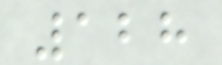128
